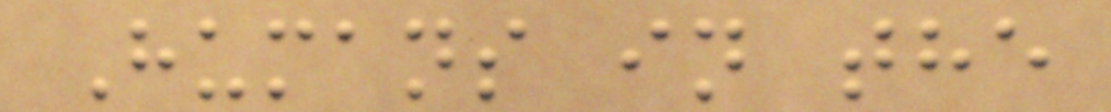Humans in the
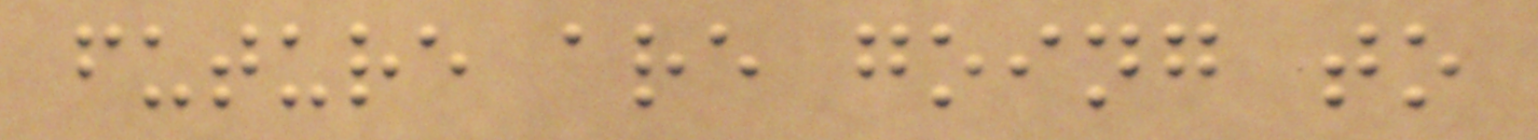future are going to
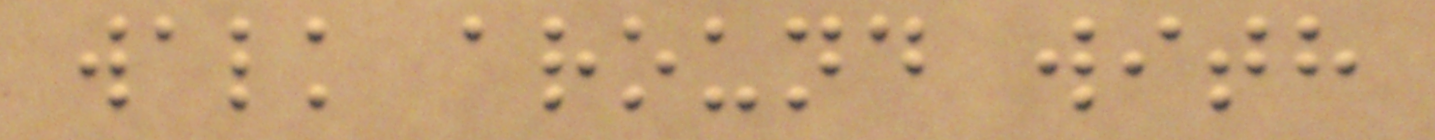walk around with
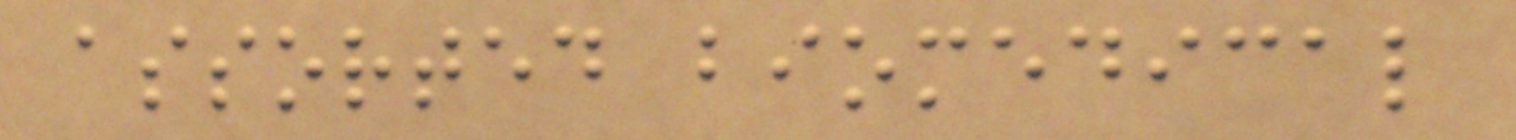assorted biomedical
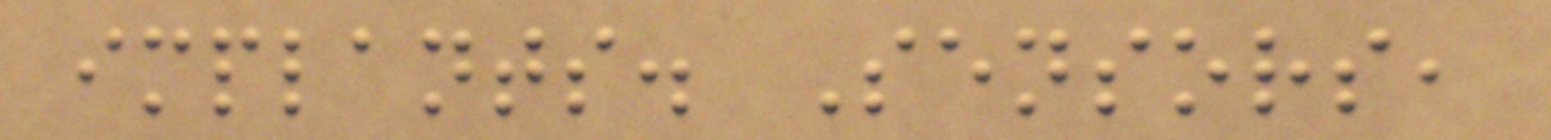implants. Sensors,
